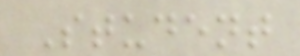Student
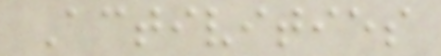Activities
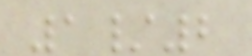1/2
